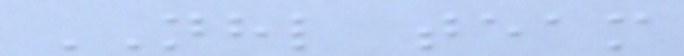NHL team
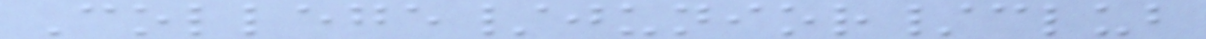College/junior/club
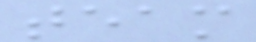team
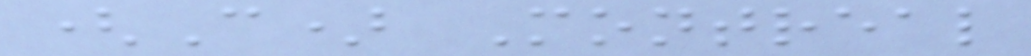(C) Montreal
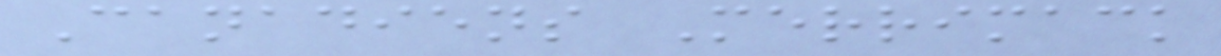Canadiens Merrimack
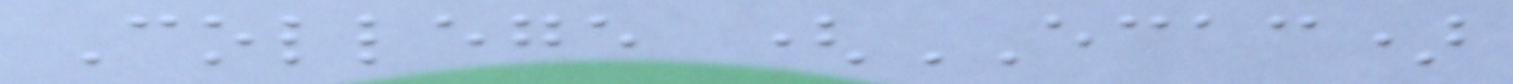College (ECAC)
